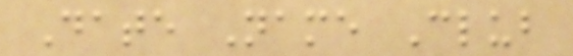Date Name Club
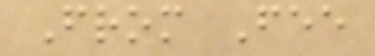From Fee
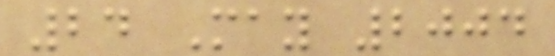24 May 2004
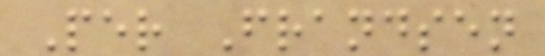Per Frandsen
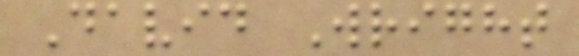David Wright
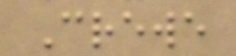Crewe
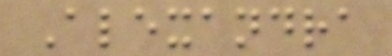Alexandra
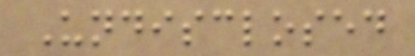Undisclosed
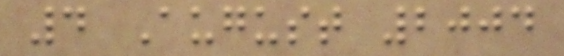4 August 2004
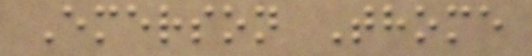Emerson Thome
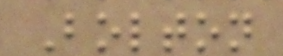Bolton
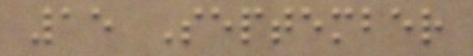15 September
